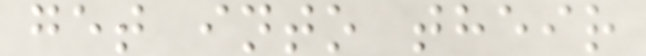get into their
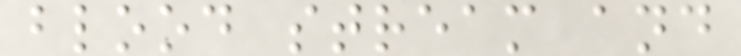blood stream and
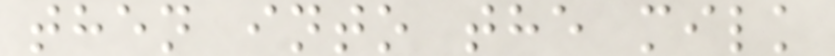then into the milk
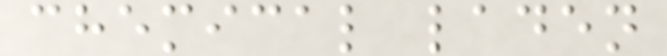chemical laden
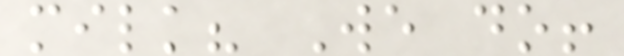milk? We do!
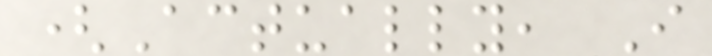(Actually, I
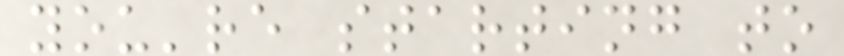you're starting to
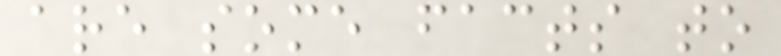are some facts to
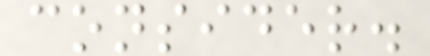consider.
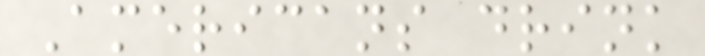Americans drink
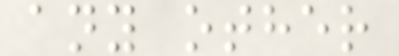any other
